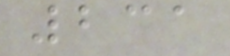231
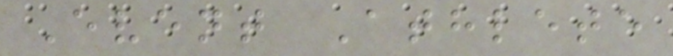Event Athlete
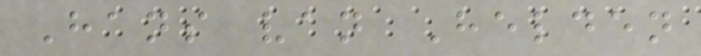Hans van Helden
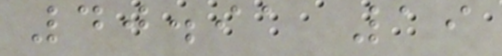40.91 19
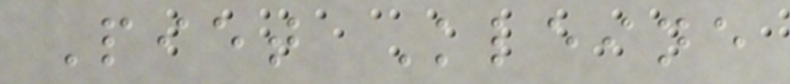Piet Kleine
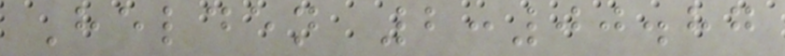Helden 2:00.87
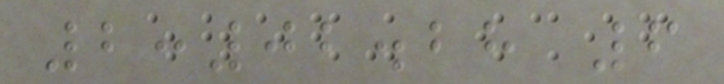2:02.28 6
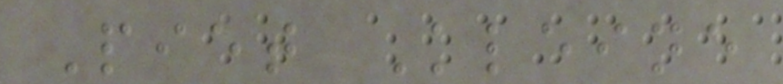Piet Kleine
